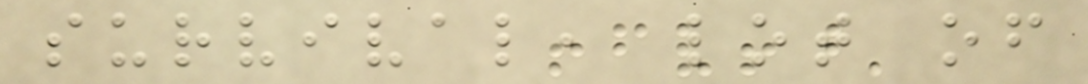survival, lot of
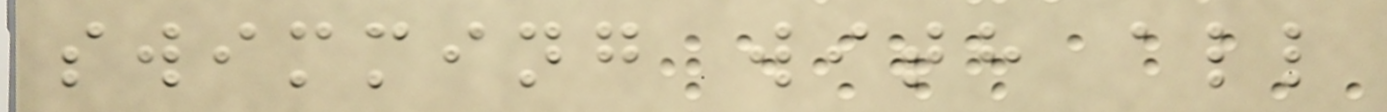swimming with all
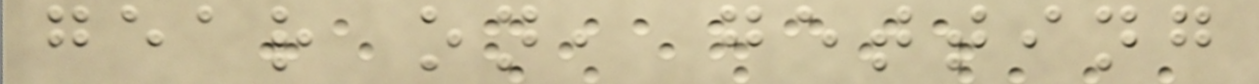gear on, getting
